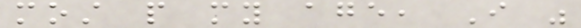most people my age, I was
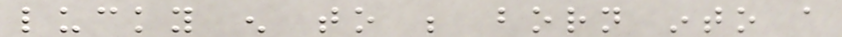lucky enough to be born into a
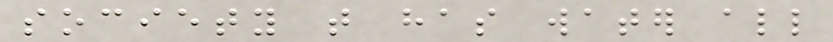society that has water all
